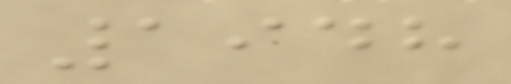1948
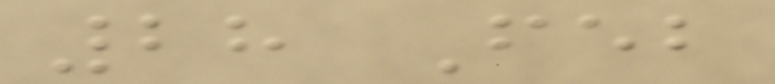28 Feb
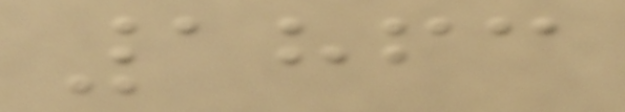1863
